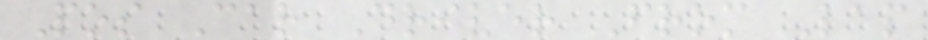Pos Car Driver From Lap
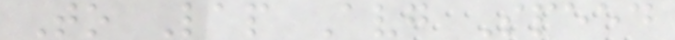To Lap Avg Speed
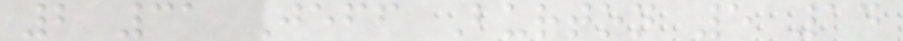2 31 Jeff Burton 5 14
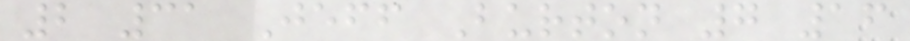2 31 Jeff Burton 7 16
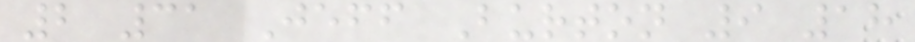2 31 Jeff Burton 9 18
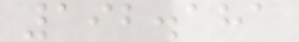192.181
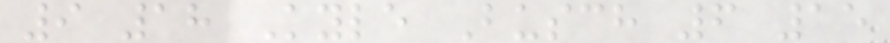9 18 Kyle Busch 6 15
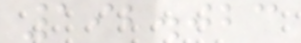192.023
